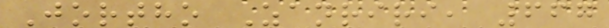Jortho Zanriri, 667
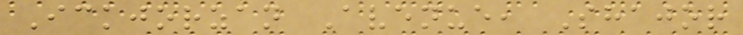Ickjorzan Avenue, Shajor
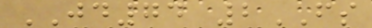JD74 2FS
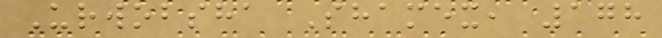Urwobsha Shamex, 178
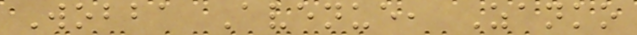Wobba Avenue, Zanko
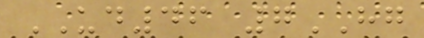UD46 7HG
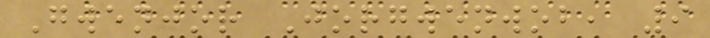Gwenjor Jorgwenwob, 9
